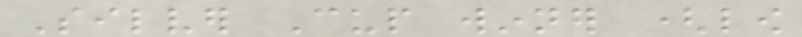Silver Cup winner (low
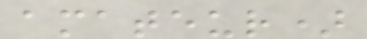amateur)
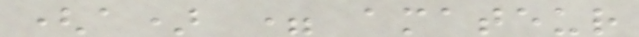(a) = amateur
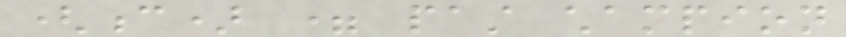(c) = past champion
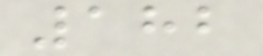182
